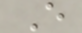E
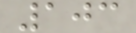103
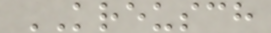KREUSCH
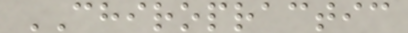CHIROPRACTIC
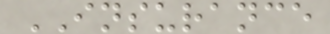INSURANCE
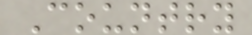Country
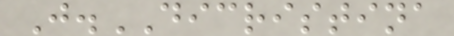J.DICRISTINA
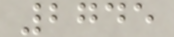2745
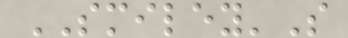SMILEY'S
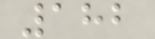182
